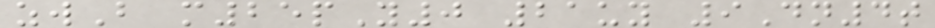zwB m25pY0 21uy 9Dn4t
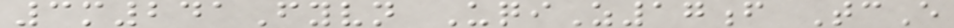3m241Fyvn UqiZ17f TcE
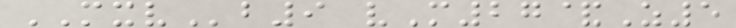MXVb9 vM27&Z5
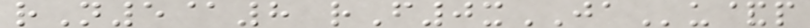rN5@8 rF0xJAu&p
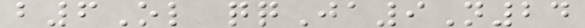b6Ol qqJa9N24
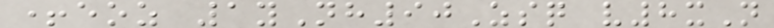+eoz 1yNh90Zsq v8xN
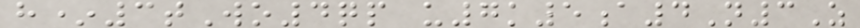h*3tWo4qp u7k5a4N3Z
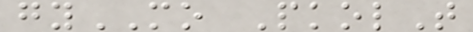gyMO PkolT
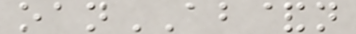oanAB&n
